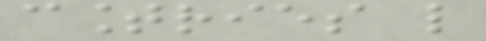countries like
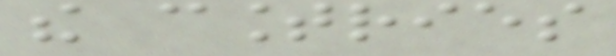the countries
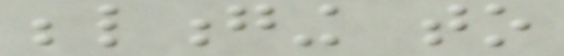belonging to
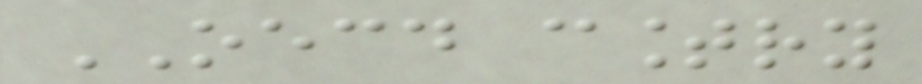OECD country
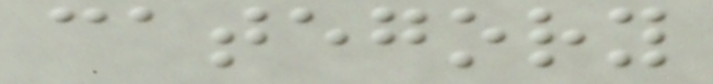category
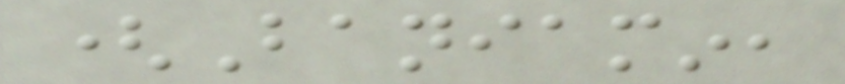(Baniamin,
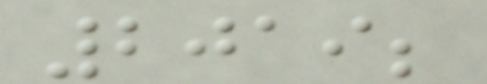2019;
